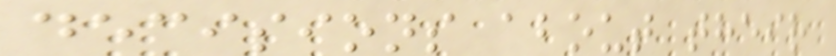decisions about their
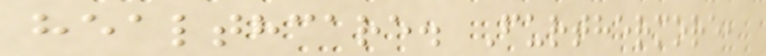healthcare. Furthermore,
